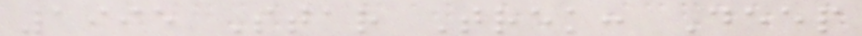1995 Star Trek: Deep
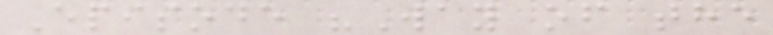Episode "Way of the
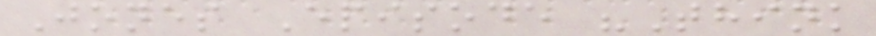Jones Episode "Think
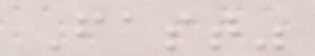Fast"
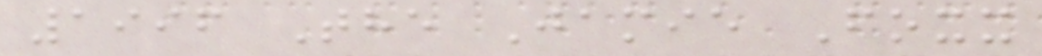1996 The Jamie Foxx
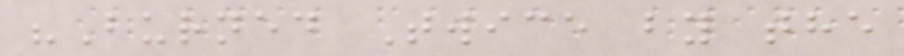"Burned Twice by the
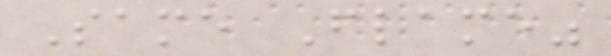Same Flame"
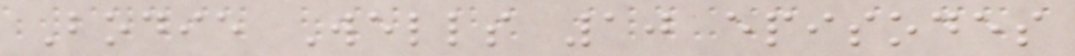Bodie Wells 10 episodes
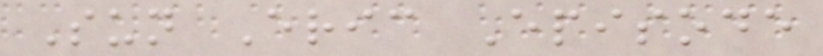Sun Eric Episode
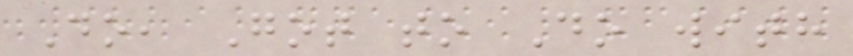Do, Got to Do with
